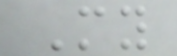My
